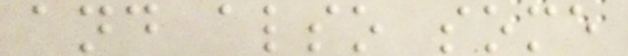and also some
